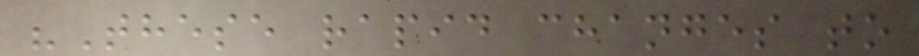"These rapid changes to
